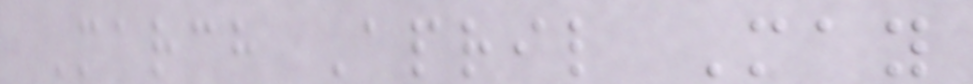March April May
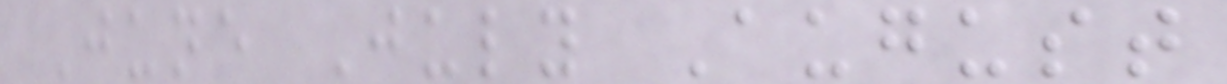June July August
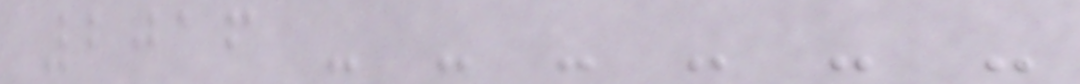2016 - - - - - -
